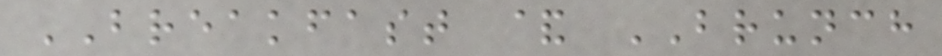BREAKFAST & BRUNCH
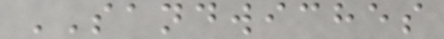SANDWICHES
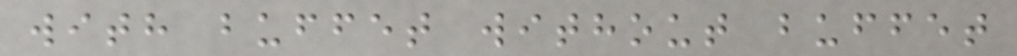with buffet without buffet
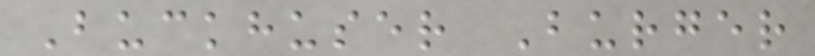Buckhuser Burger
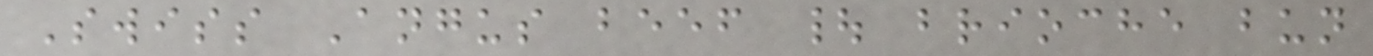Swiss Angus beef | brioche bun
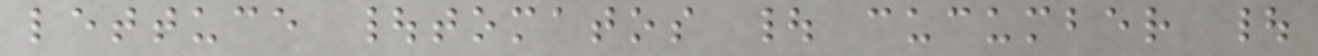lettuce |tomatos | cucumber |
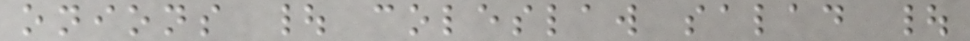onions | coleslaw salad |
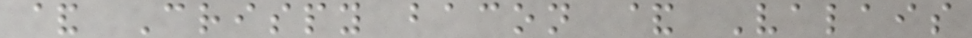& Crispy bacon & Valais
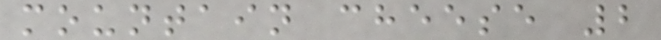mountain cheese 2
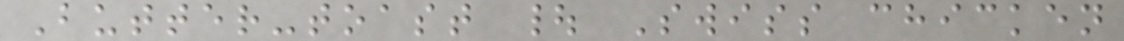Butter-toast | Swiss chicken
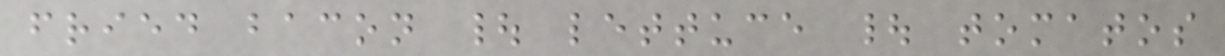fried bacon | lettuce | tomatos
